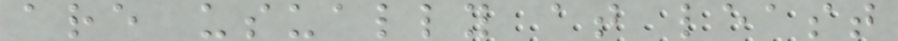are usually at least
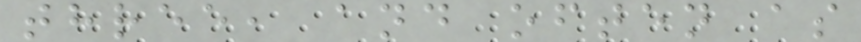three, and often as
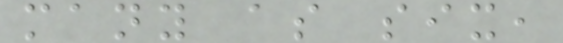many as six,
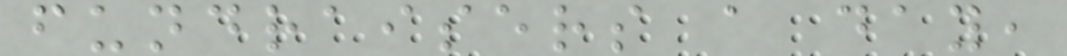fundraisers a day,
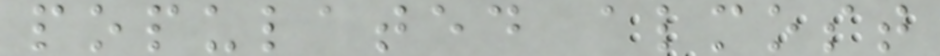populated almost
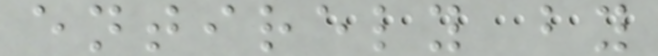entirely by
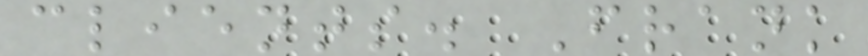clients. Frank
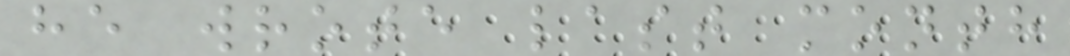he wrote last month
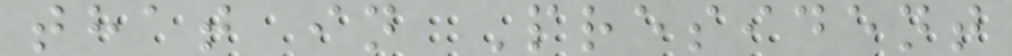that in President
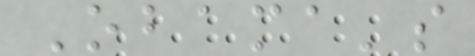Obama's
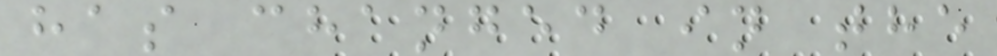has changed in the
